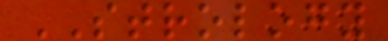STROLOGY
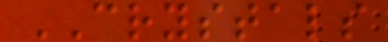CRYSTALS
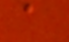a
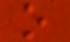o
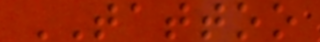TATTOO
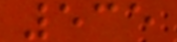535
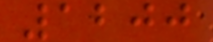1200
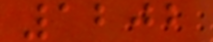1202
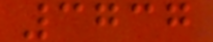3737
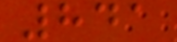841
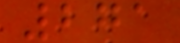271
